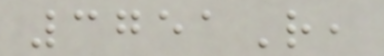3751R,
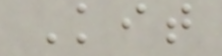Kit
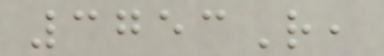3753R,
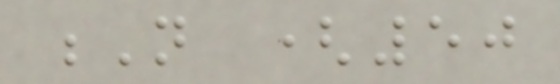N (50
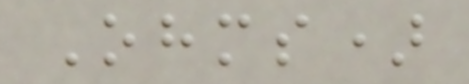Ohms)
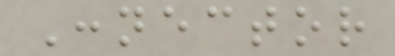Connector
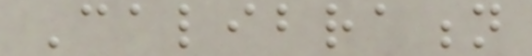Calibration
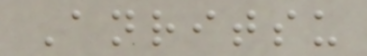Anritsu
